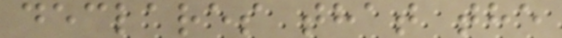declares that the
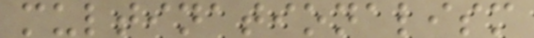multinationalism
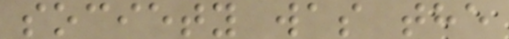society was the
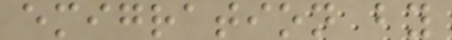emigration by
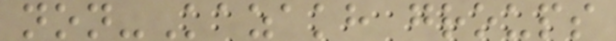non-Kazakh groups
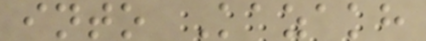into Kazakh
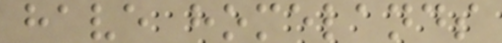have homelands
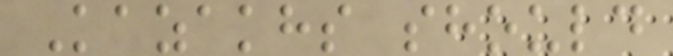Kazakhs should
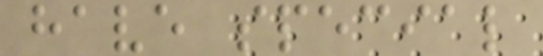have special
